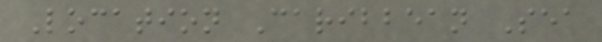Location Caribbean Sea
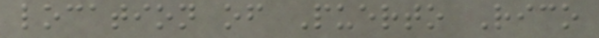location of Puerto Rico
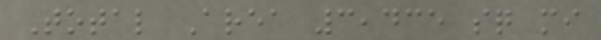Total Area 3,435 sq mi
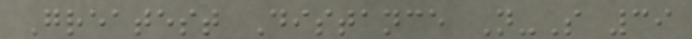Greatest Distance N-S 39
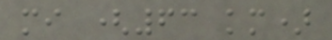mi (63 km)
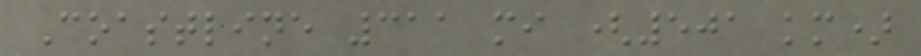Coastline 311 mi (501 km)
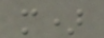m)
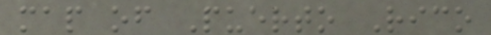map of Puerto Rico
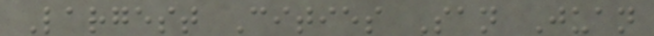Largest Cities San Juan
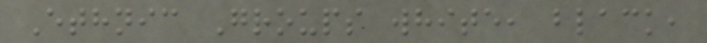Ethnic Groups white, black,
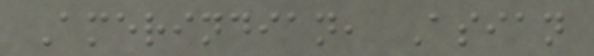Amerindian, Asian
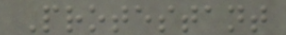Protestant
